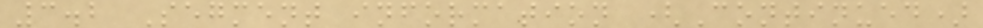3.2 Segment information (Continued)
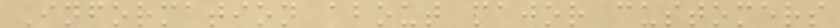Information about major customers
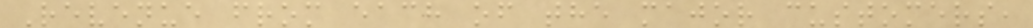Revenue from each of the major customers,
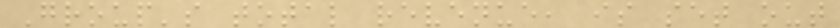Group's total revenue, is set out
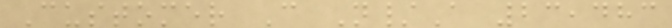Customer C N/A 23,483
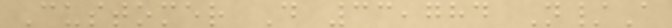Customer D 33,784 N/A
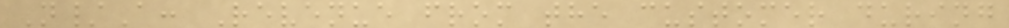N/A: Revenue from the customer during
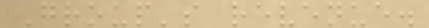Group's revenue.
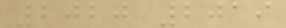2020 2019
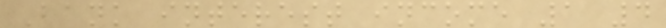Bank interest income 1 4
